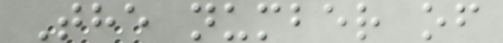The number of
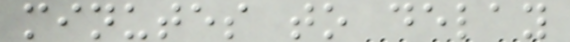minutes to delay
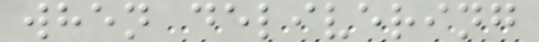when delivering
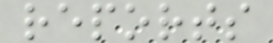reports
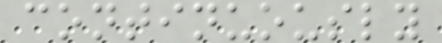continuously
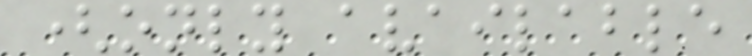(only available
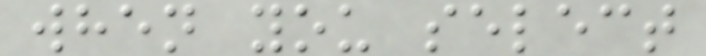when you select
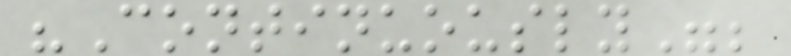"Continuously";
